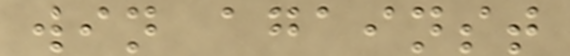win against
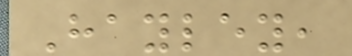Hayley,
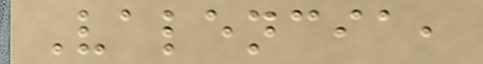Valencia,
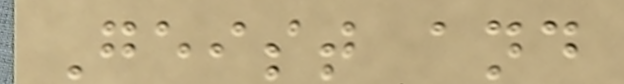Geist and
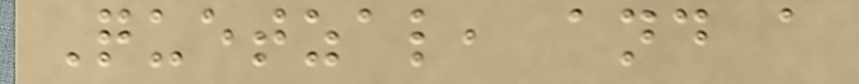Quetzal, and a
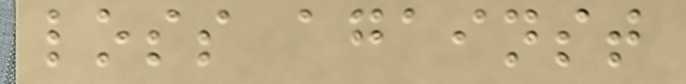loss against
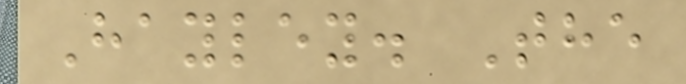Hayley. The
